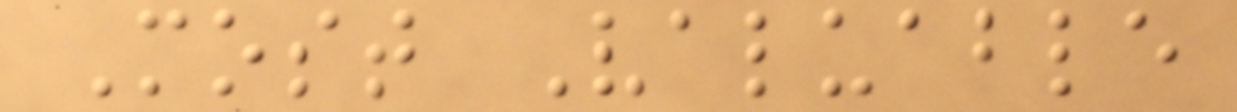Most Valuable
